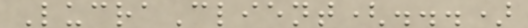LucraClient(...)
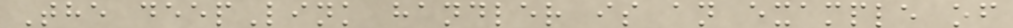The deepLink handler is an example of
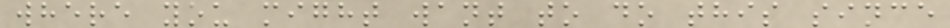where you might want to do this since
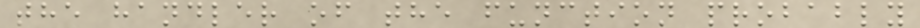the handler of the function probably
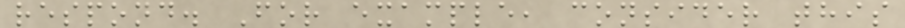respond. For example, consider this
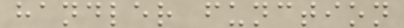handler function
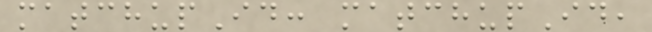matchupId: matchupId,
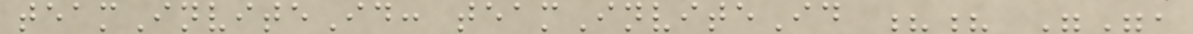teamInviteId: teamInviteId ?? "",
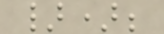});
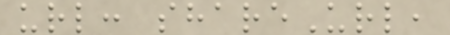url: shareUrl,
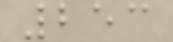253
